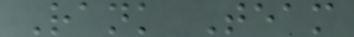Rank Team
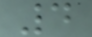4
